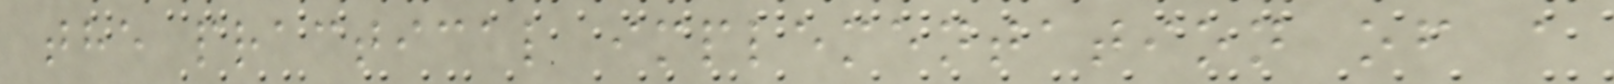the practical implementation of a
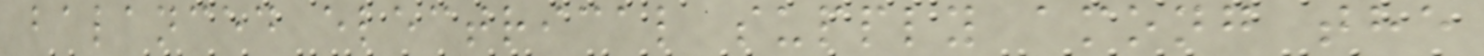balanced electrical supply among the
